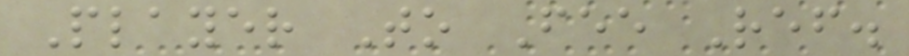Player To Fee Ref.
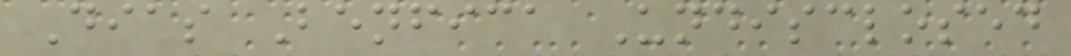Dias Benfica Undisclosed
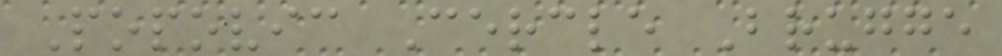Popovic Cercle Brugge
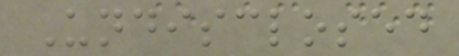Undisclosed
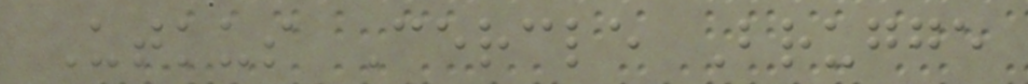Utkus Cercle Brugge
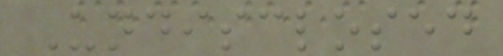Undisclosed
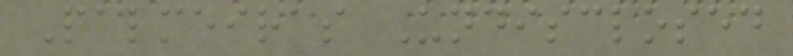Palmeiras Undisclosed
